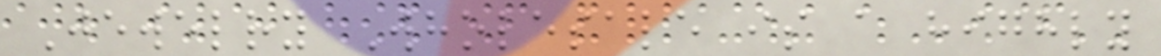Jewelry Wholesale is a highly
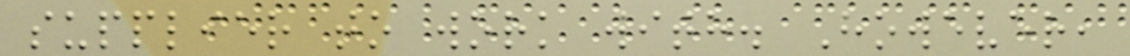supplier to work with. However,
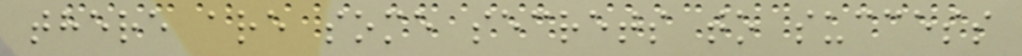there are some secrets to success
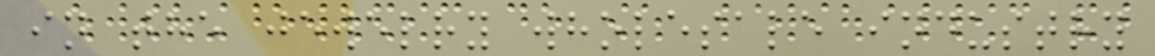in the jewelry wholesale industry
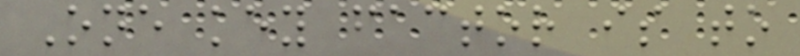One key factor is to
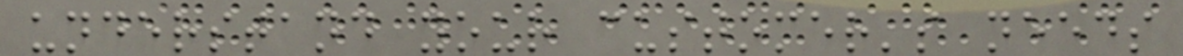understand your customer's needs
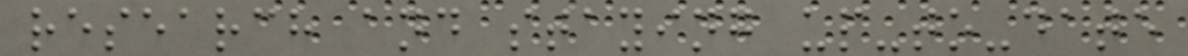research and staying up-to-date
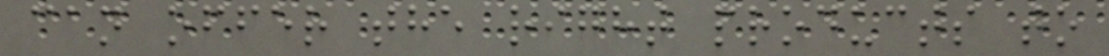can offer the right products to
